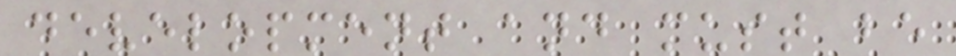development and must be
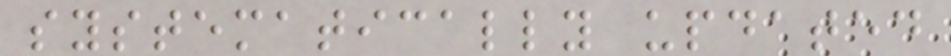systematically updated
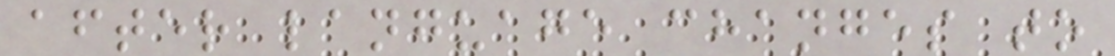after language changes to
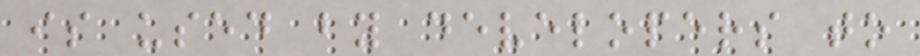is used by developers to
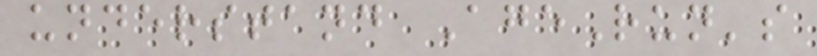understand AgeRun's
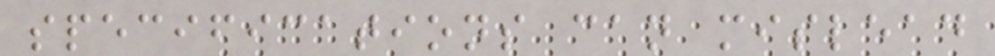specifications can mislead
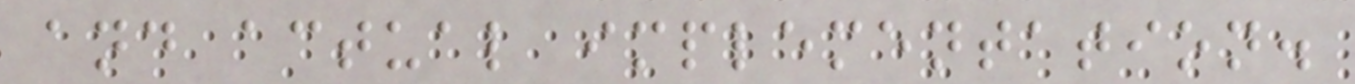and actual implementation.
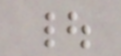|
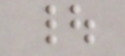|
